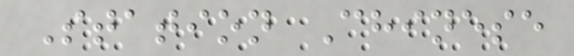Station Chinese
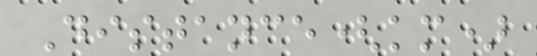Distance(km)
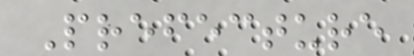Prefecture
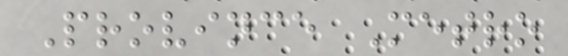Province Metro
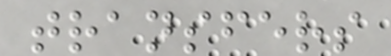transfers
